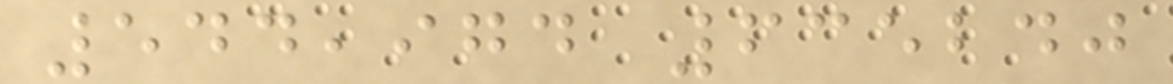544,974 635240
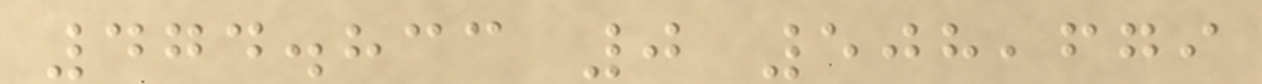474.833 0 508,679
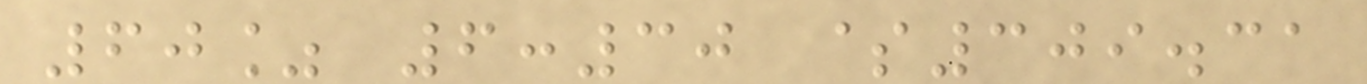60% 6:30 $309.31
